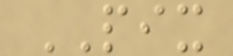PIX
